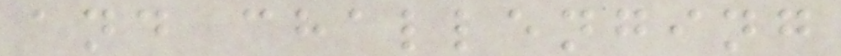and challenging
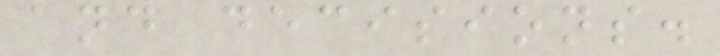and decisions.
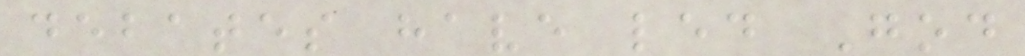debates have led God
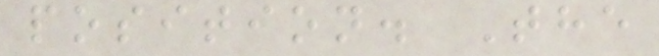position. The
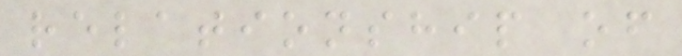relationship of
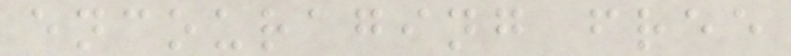encouraging free
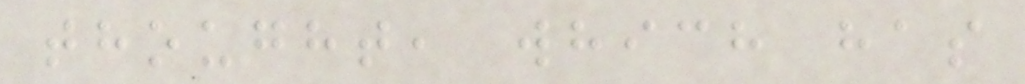thought, which has
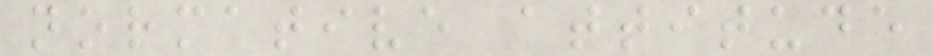normative attitude
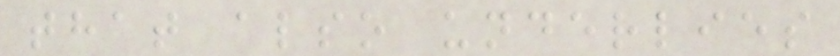that also underlies
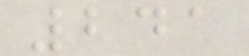241
